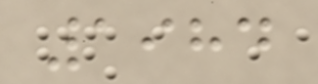1984
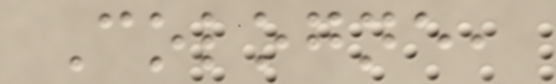Cologne,
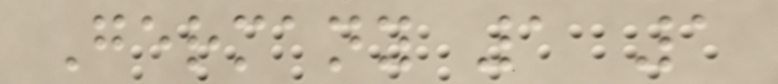Germany 1 1
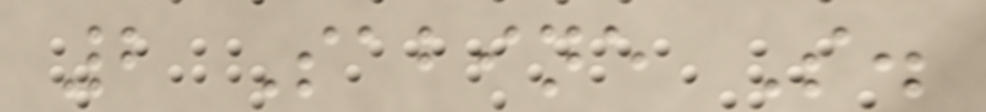2 Sabine S.
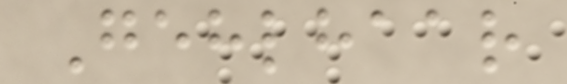Gehlhaar
